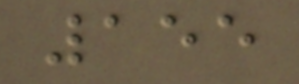155
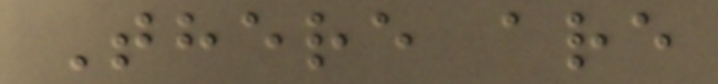There are
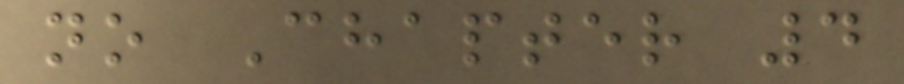no Chapter 4
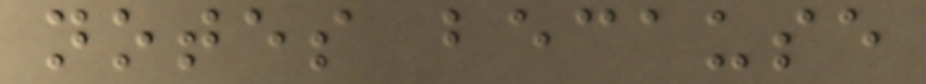notes because
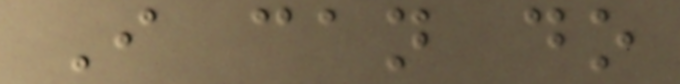I can do
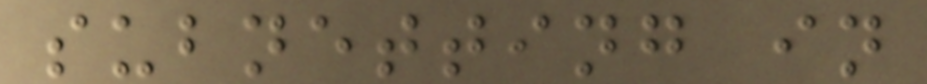subnetting in
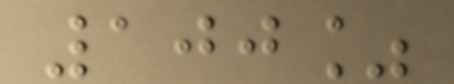100%
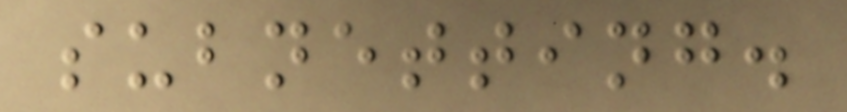subnetting.
